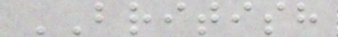BRITISH
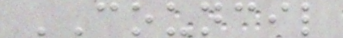COUNCIL
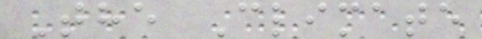The Climate
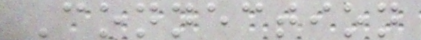Connection
